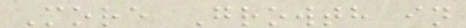More Growth in
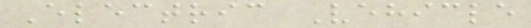Electric Vehicle
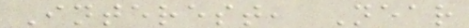Interest, Near
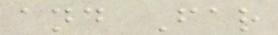and Far
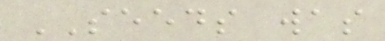SEEDS was
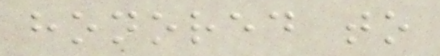honored to
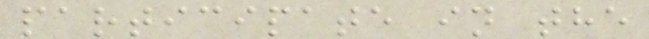participate in the
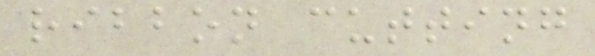ribbon cutting
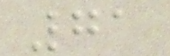71
